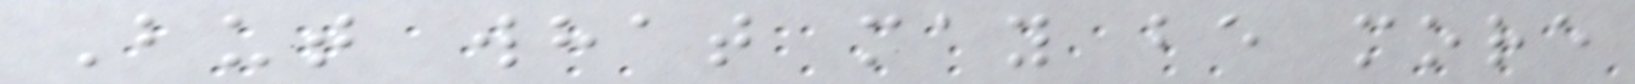But what may be more
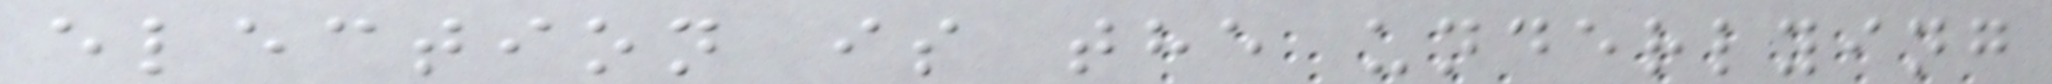election is the underlying
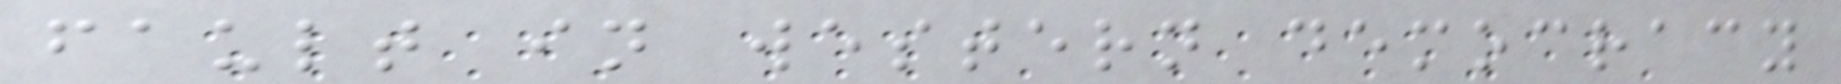fault in western democracy
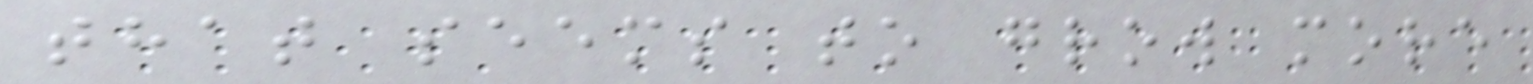that seems to grow more
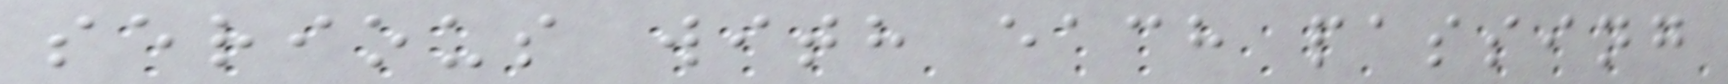serious with each passing
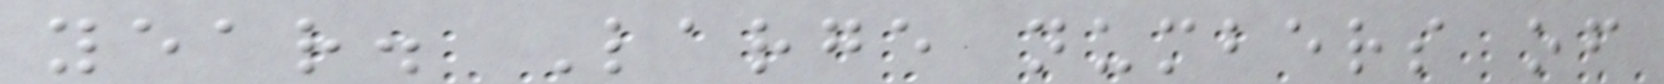year. Large numbers of
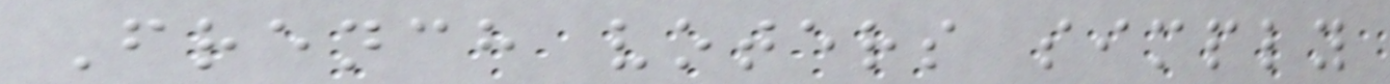French voters simply
